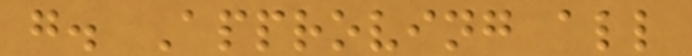g. Approving all
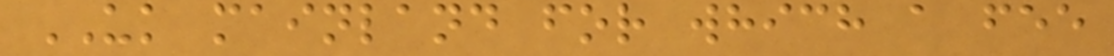UK mainland for which a fee
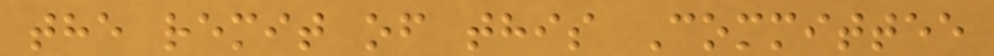the remit of this Committee
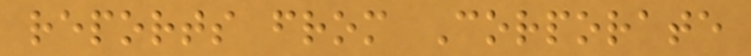reports from Corporate
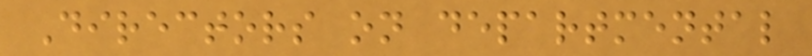Directors on departmental
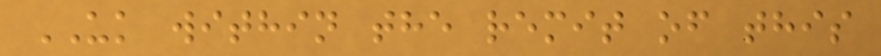UK within the remit of this
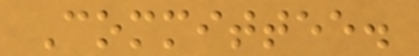Committee.
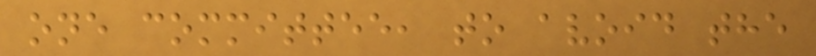one committee, to avoid the
